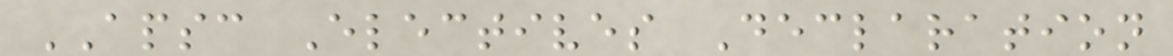APSC Electives Declaration
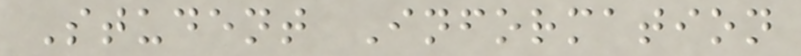Student Information
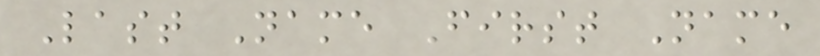Last Name First Name
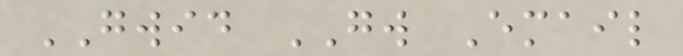GWID GW Email
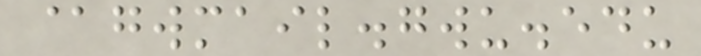@gwmail.gwu.edu
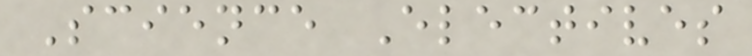Science Electives
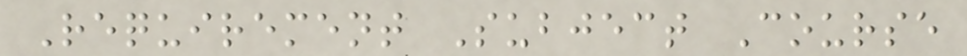Requirement Subject Course
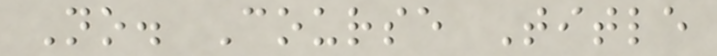No. Course Title
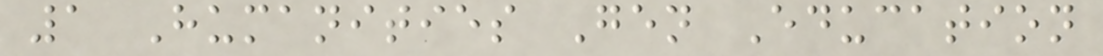1 Humanities Gen Education
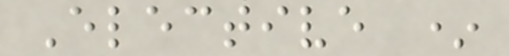Elective *
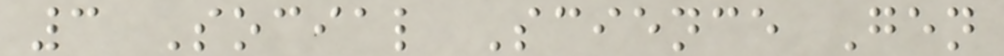3 Social Science Gen
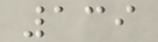139
